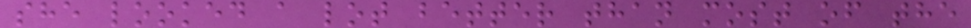she looked a lot better than most of the
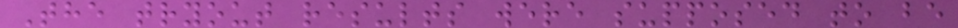The tryout results were supposed to be
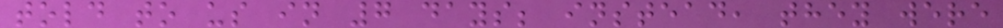told to us in 7 days; instead, they were
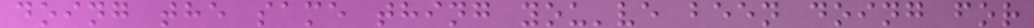doing the same thing you've been doing for
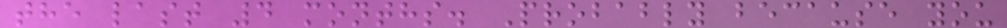the last 4 months. Probably because you
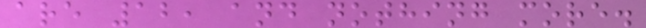are 12, and nothing more.
